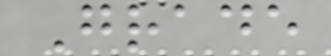Grade
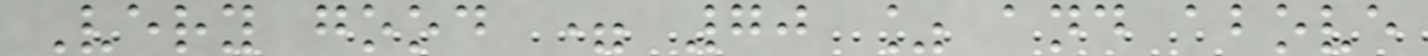Very good = 70 % and above
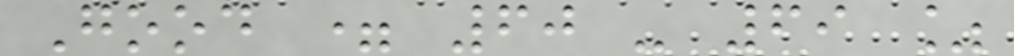Good = 60 - 69 %
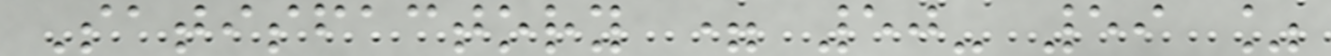Satisfactory = 50- 59 %
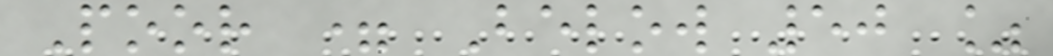Poor = Below 50 %
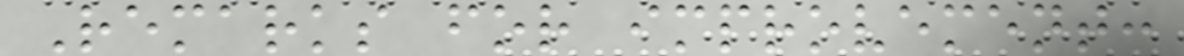Remarks for improvement:
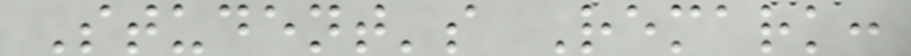Student's Remark:
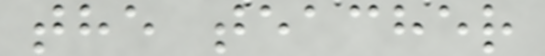the teacher
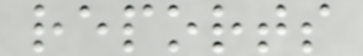reports
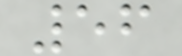56
